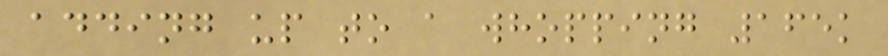adding up to a whopping 165k
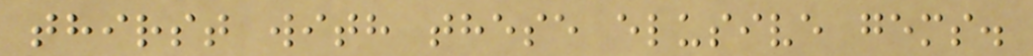thirst with these elusive gems.
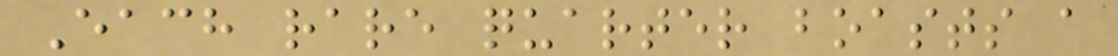Each rare quarter boasts a
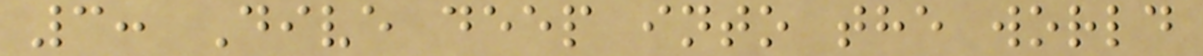3: Dive deep into the world
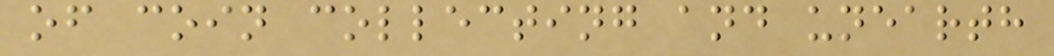of coin collecting and unearth
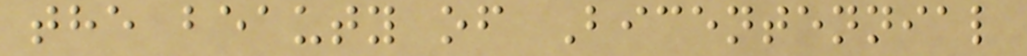the beauty of Bicentennial
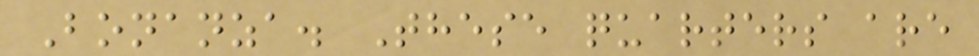Bonanza. These quarters are
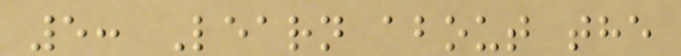5: Learn about the
